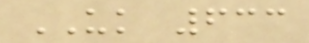UK 633
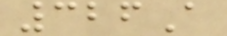326A
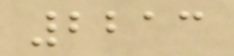2213
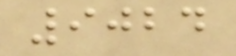9024
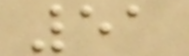51
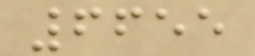6655
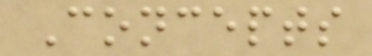Concepts
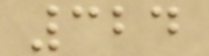324
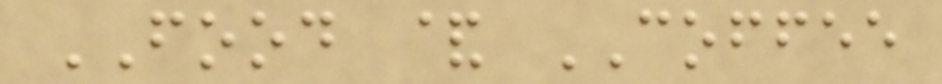FOOD & COFFEE
